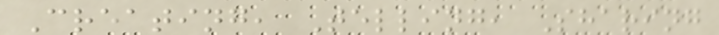Creating, Telling, Sharing
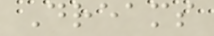Dreams
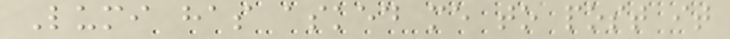Lumi has asked me to post it
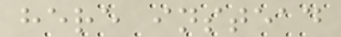here instead
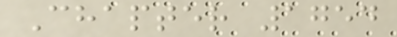Chapter 1754
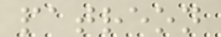patreon
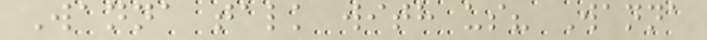Wanna talk with us? Wanna
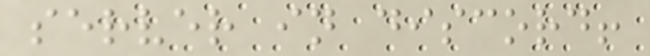server in discord!
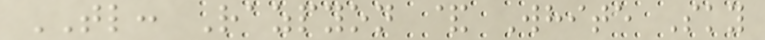TL: Razpyon & White Sky
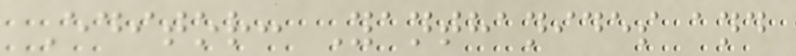Editor: Yanthanides and
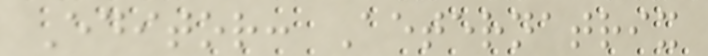Editor: Aeternatrix
